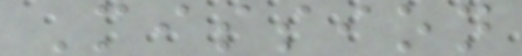Mission
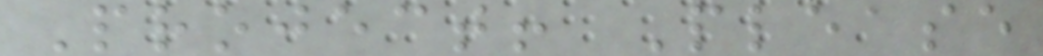Project! Please
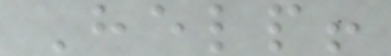Help!
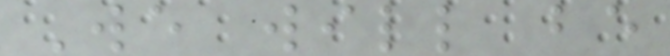We will be
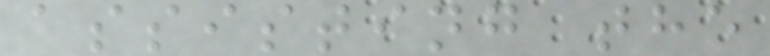assisting the
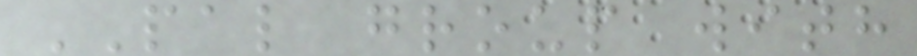PAL group with
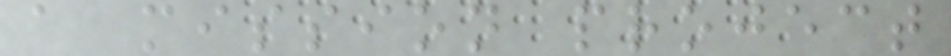a mission project
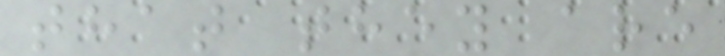that they are
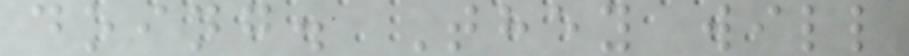doing. They will
